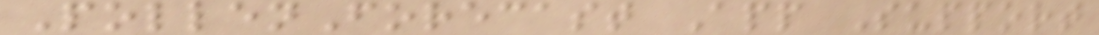PollenForecast App Support
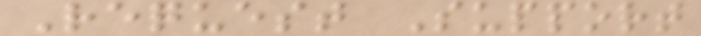Request Support
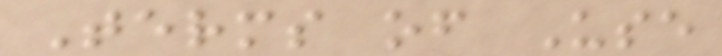Terms of Use
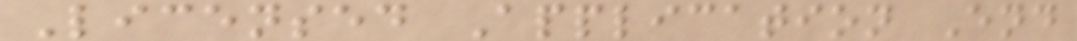Licensed Application End
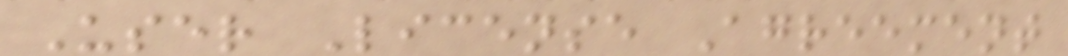User License Agreement
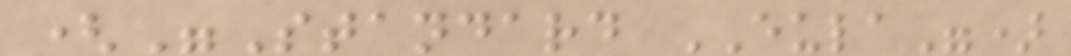("Standard EULA")
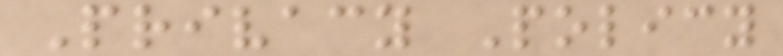Privacy Policy
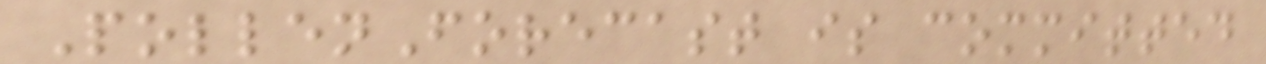PollenForecast is committed
